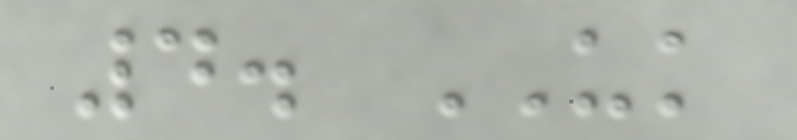4. UK
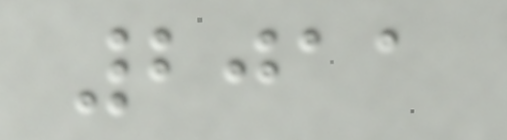2011
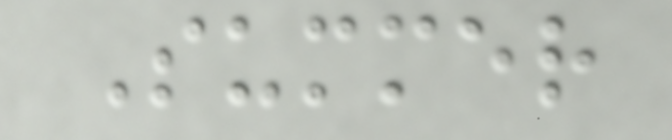Summer
